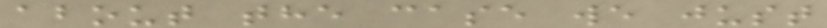about the case we just
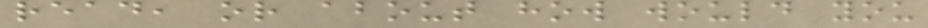read, or about how would you
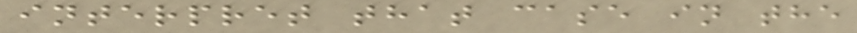interpret that case in the
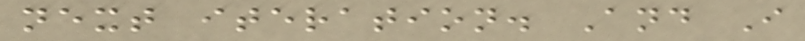next iteration. And I
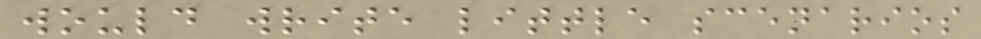would write little scenarios
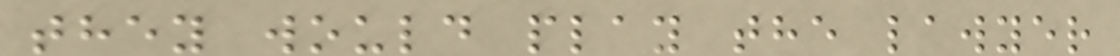they would play the lawyer
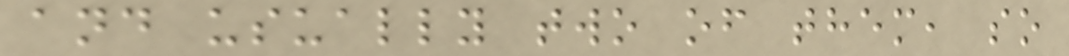and usually two of them, so
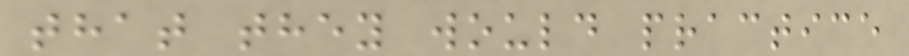that they would practice
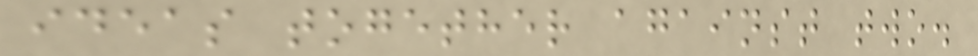ideas together against two.
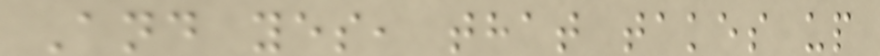And yes, that takes up
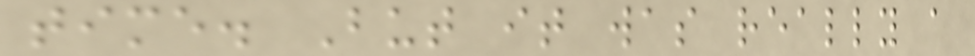time. But it was really a
